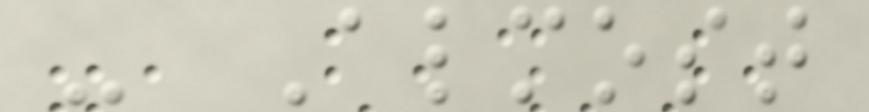- Almost
